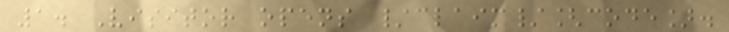1. Visitor opens /claim/[code].
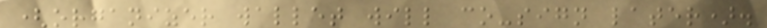(organizer wallet will co-sign later).
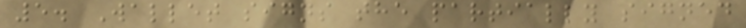5. Wallet signs the partially signed
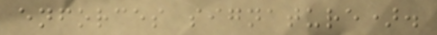enforces signature).
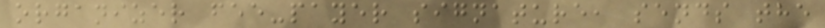organizer fee-payer signature, sends the
